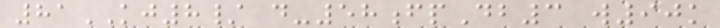81KJ8/ d-58fpDb3 w90k
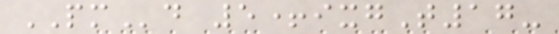PMd 5+ixgT17-
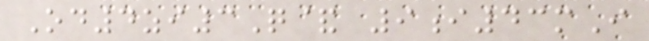Od4zi3Q& 9i43mI
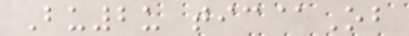Bu2u tic@Ob
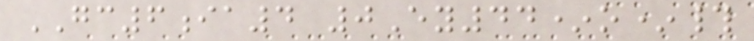GC6ia4 0Ey44*o*#
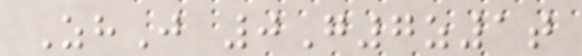ZhJ 0G7z1t
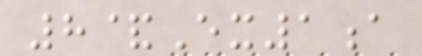8&Ex1a
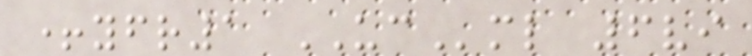+yfr1 UCml 6vi
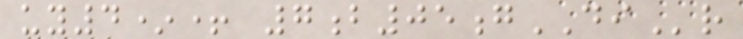uy4*+ 7b05gDIr
